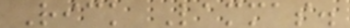Rick Lammas.
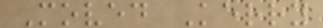Moved Kerry
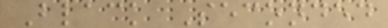Black Seconded
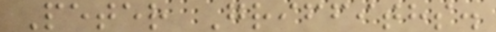Peter Griffiths.
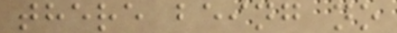there being no
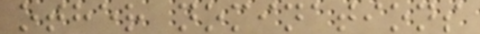other nominations
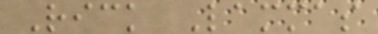Rick Lammas
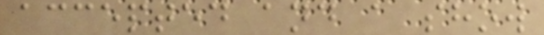accepted and a show
